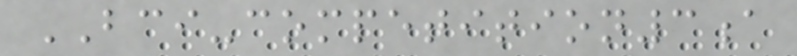BCI-competition3a
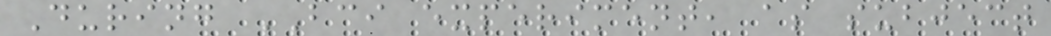During BCI experiment, as subject
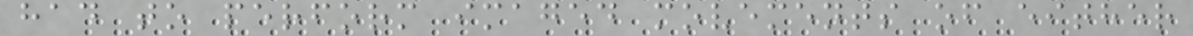had to perform imaged movements of either
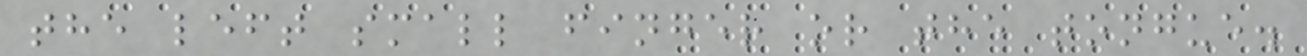the left small finger or the tongue.
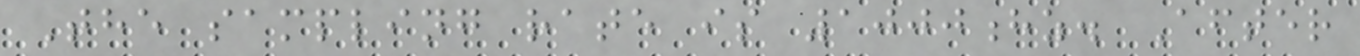The sampling rate is 1000hz. After
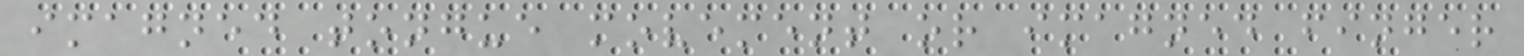imagned tongue movement or imagned finger
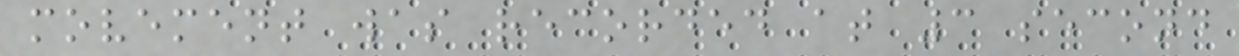movement was recorded at 3 second
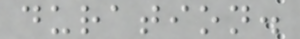duration.
